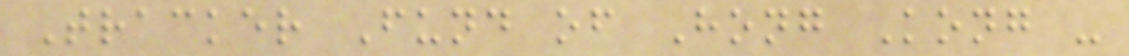Tracker Fund of Hong Kong -
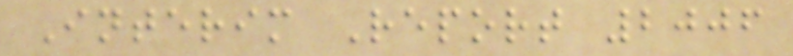Interim Report 2006
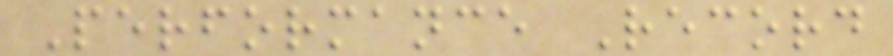Performance Record
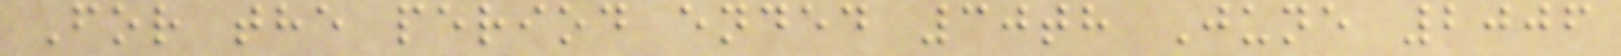For the period ended 30th June 2006
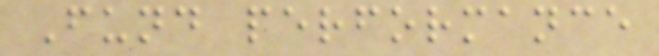Fund performance
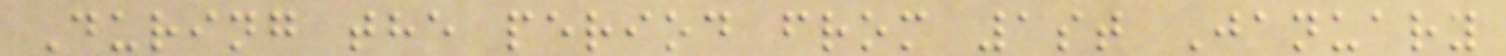During the period from 1st January
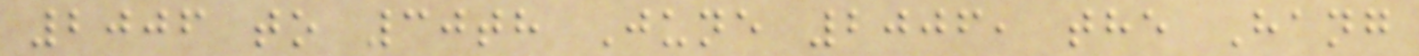2006 to 30th June 2006, the Hang
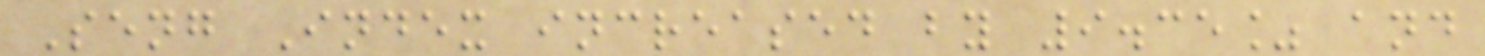Seng Index increased by 9.35% and
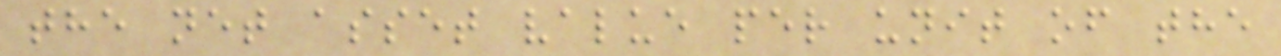the net asset value per unit of the
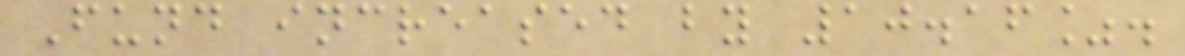Fund increased by 10.16%.
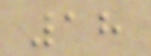18
